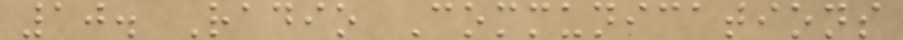10. Radio Communications
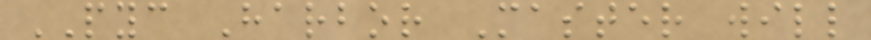PYC Harbor Master will
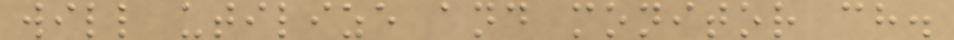will utilize and monitor ch.
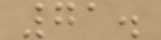71.
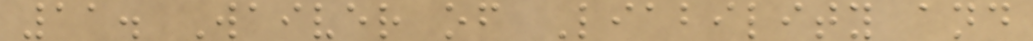11. Waiver of Liability and
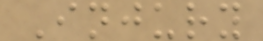Injury
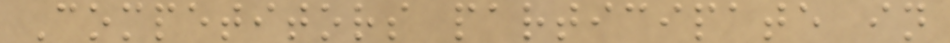Competitors participate in
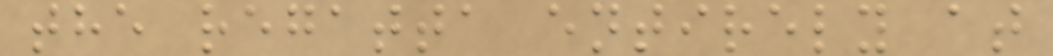the regatta entirely at
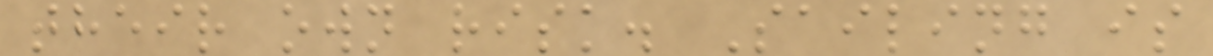their own risk. Sailing is
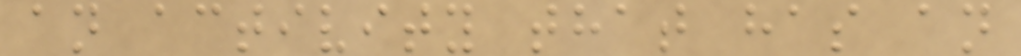an activity that has an
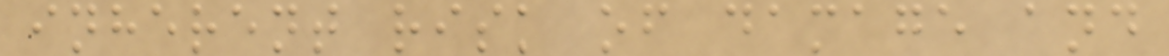inherent risk of damage and
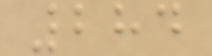284
